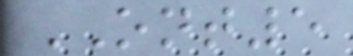ONT5
